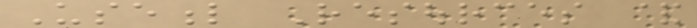Useful Resources &
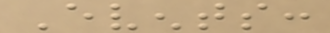Events:
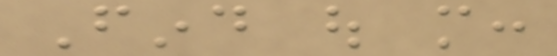Find out more:
